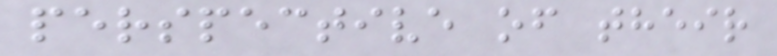perspective of their
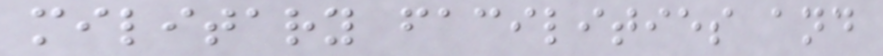military facilities and
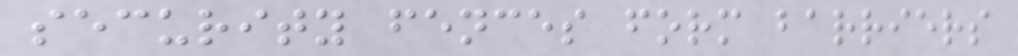security fences form barriers
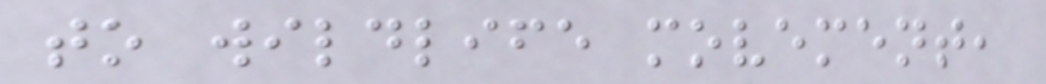to wildlife movement,
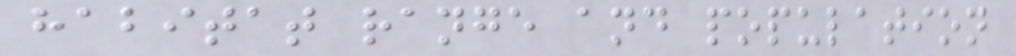habitat range and population
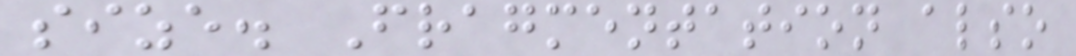size. Fragmentation also
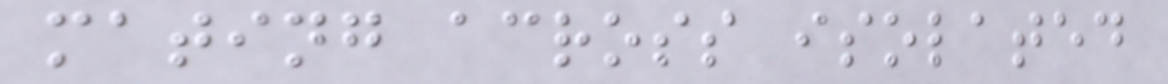mating across isolated
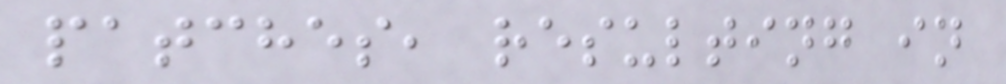patches, resulting in
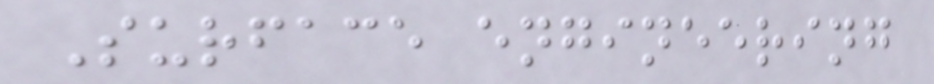Surface engineering
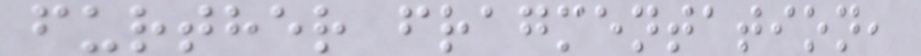further fragmentation,
